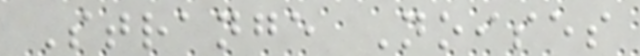Strange Noises
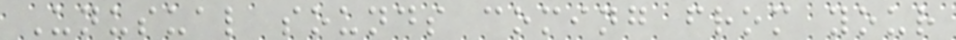Unusual sounds coming from your
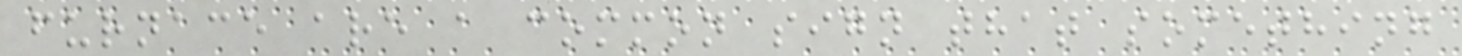furnace are a common sign that something
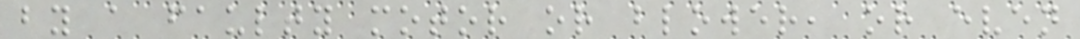by a faulty motor or blower, or even
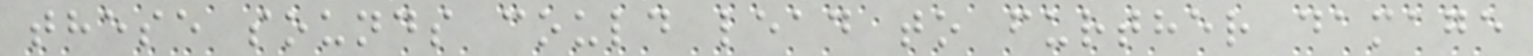these sounds could lead to further damage
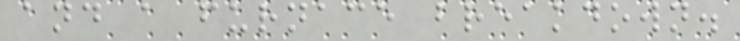and a furnace breakdown.
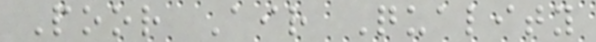Poor Air Quality
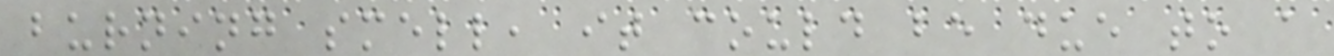burning smell, it could be due to a
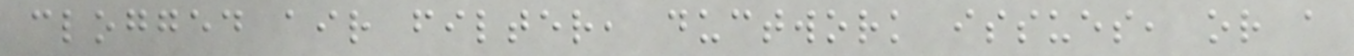clogged air filter, ductwork issues, or a
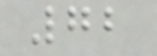72
